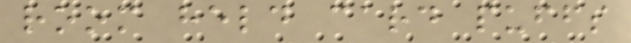room held card puffs
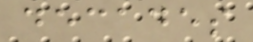decades
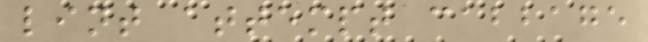lint attempt cabbage
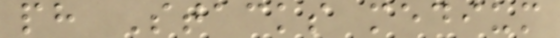ph Stacks medium
